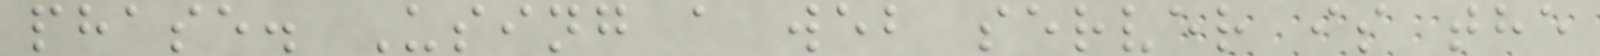phase. Using a web server is the
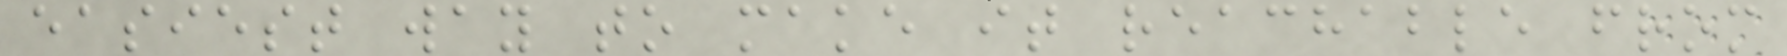easiest way to make it reachable from
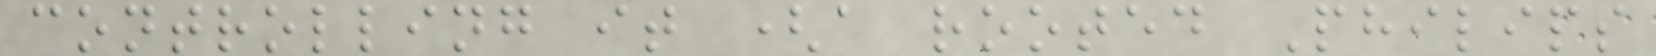controlling it (a rooted Philips
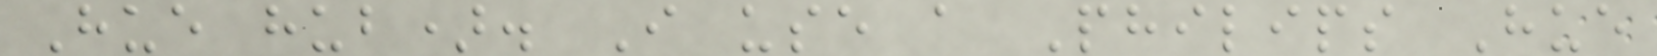Hue hub). I use a Philips Hue
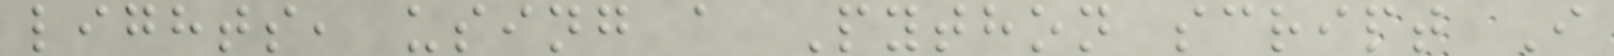lights, using a Python script I
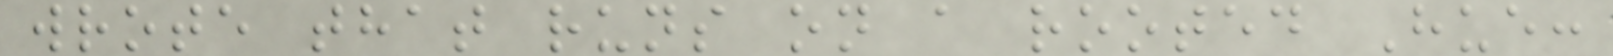wrote that runs on a rooted Hue:
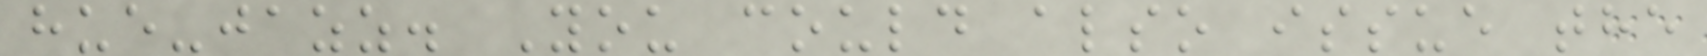hue-jazz. You could also issue the
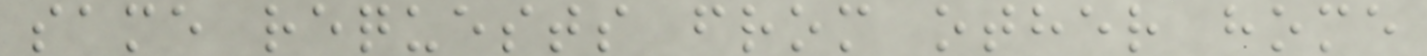same requests from other home
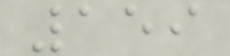159
